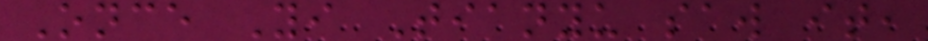Once Yi Tianyu saw it,
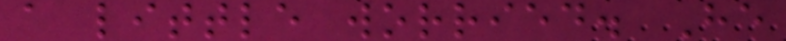a little worried. He
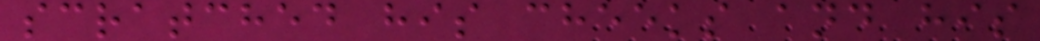scratched his cheeks and his
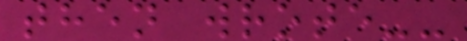then wrote--
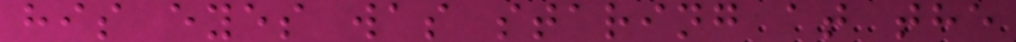his eyes was staring at the
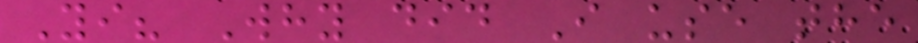Yi? Why did I use the
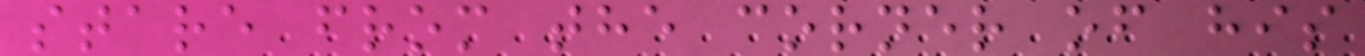stare from the corner of his
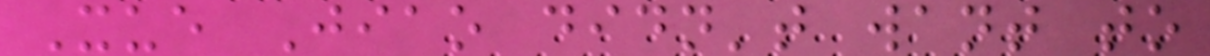Xue Jiao didn't want to
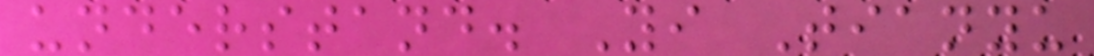understand. Yi Tianyu
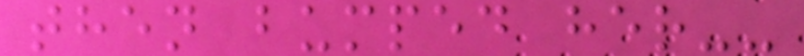then bumped her--
